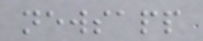newsapp
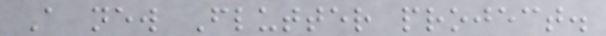A new Flutter project.
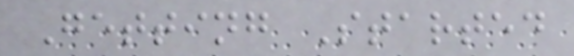Getting Started
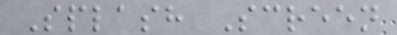Splash Screen
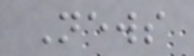News
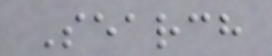Search
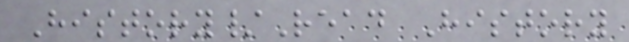History/Read History
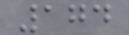174
